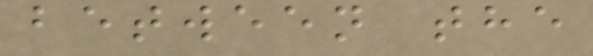between the
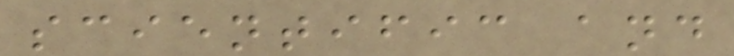scientific and
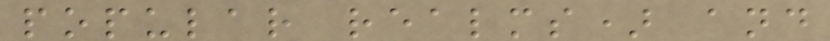popular realms) and
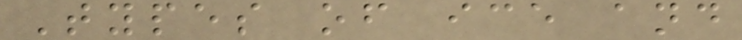Types of ice and
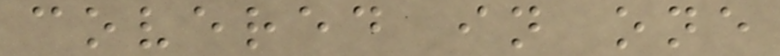covered in one
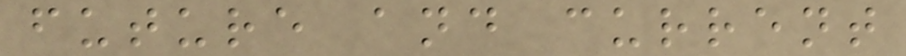future and current
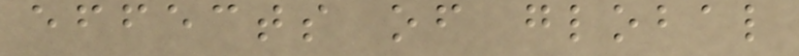effects of global
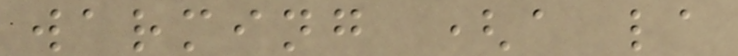warming (a la
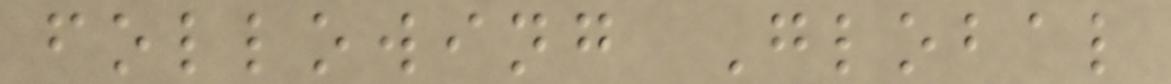following Global
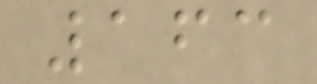163
